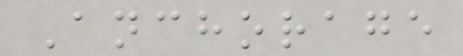Anchorage
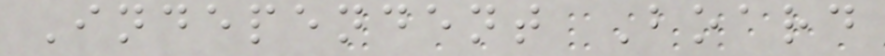Independent Board
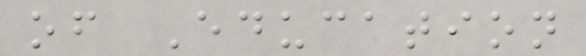of Education
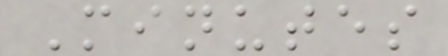Minutes
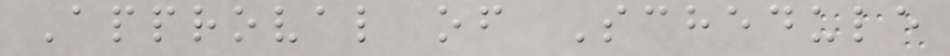Approval of Schedule
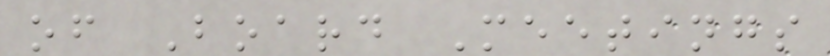of Board Meetings
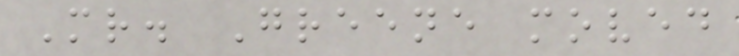Mr. Greene moved
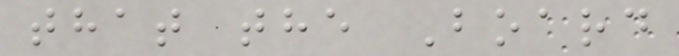that the Board
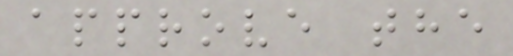approve the
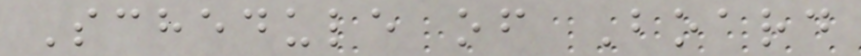Schedule of Board
